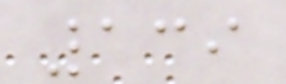139
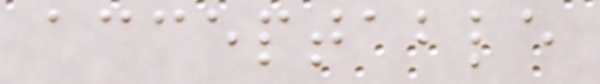acceptable
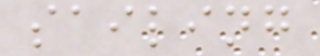sailing
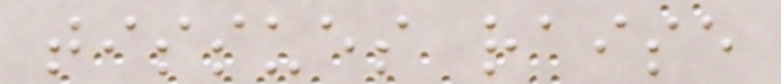tissues raise
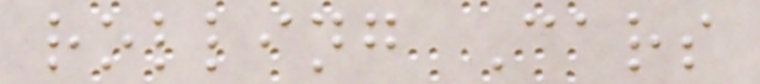rolling Cars
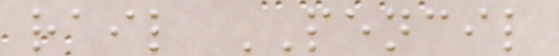rail PENCIL
